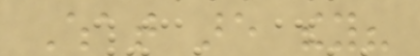What are they?
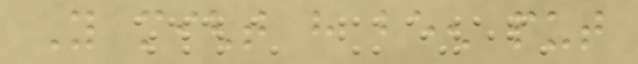You might have been put
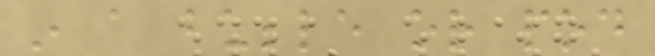in a bubble or pod
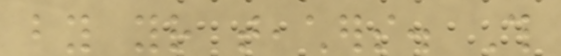by your teachers. This
